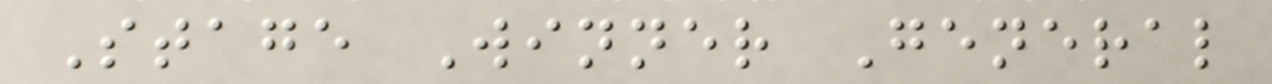Stage Winner General
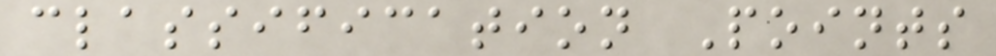classification Points
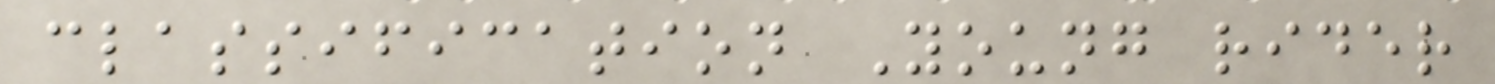classification Young rider
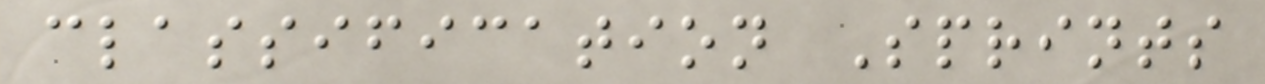classification Sprints
